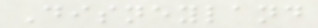Disneyland
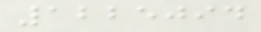1225094
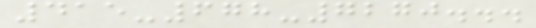415-678-7270...
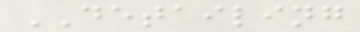DETAILING
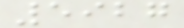5927
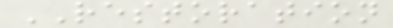RESTORATION
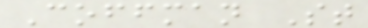Coffman St
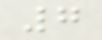7
